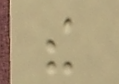the
